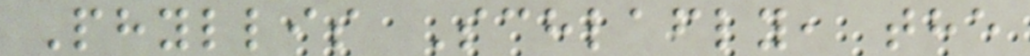Phyllis Schlafly, the
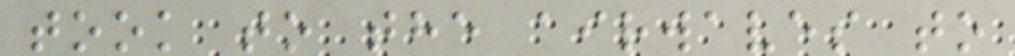took to the airwaves to
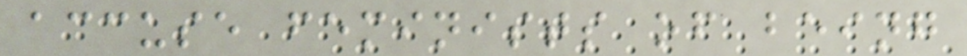accuse feminists of being
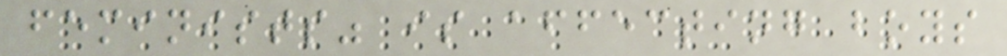feminists" is affecting boys
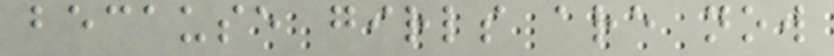because girls are now
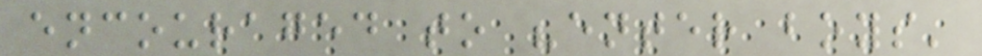encouraged to "enter boys'
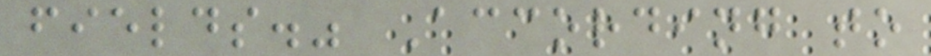fields." According to
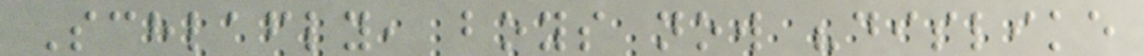Schlafly, boys now "dislike
